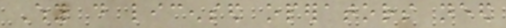Why do licensed operators need
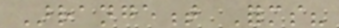Arrangement Forms?
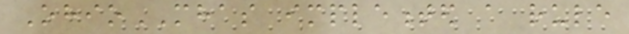OhioMHAS implemented a rule
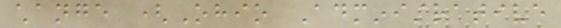change (Ohio Administrative
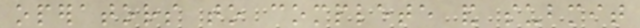operators to complete and submit
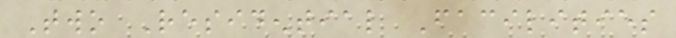Two Residential Facilities
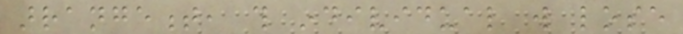arrangement, this individual will lose
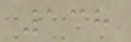138
